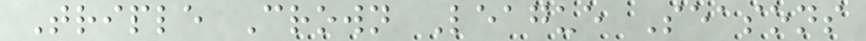Triple Crown League Seasons
